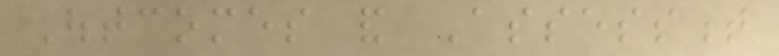Outcomes and Assessment
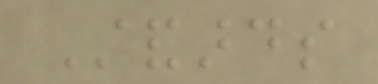Standards
